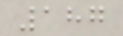187
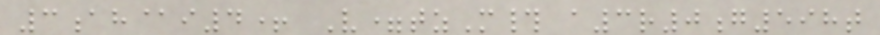3ah@i4+ V=tzM# a3r0g598t
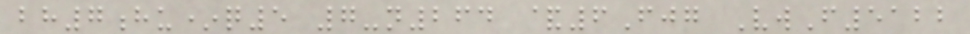bh7hu*q5 7-n264 &6Fjg VwF5122
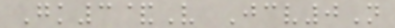Gk3&V Jcv0N
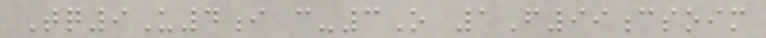Tq9U4i c-3O 1F99csoim
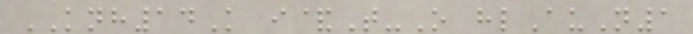KNH14K i&T-O hlAuN1
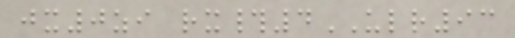jx0zi rx#4ULR93
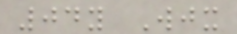04y Wjx
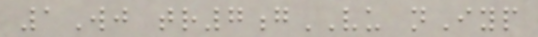1Wj tr7gVU nIyp
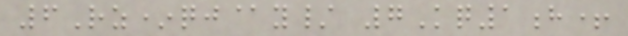6Rz*qj@y/ 7Kq1h+
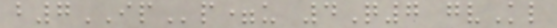b7IPp=u 4Q7 gvKl
